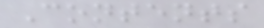Contents
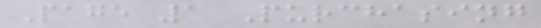Page 1 Purchasing
